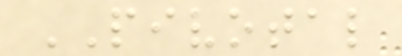PIVOTAL
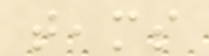teams
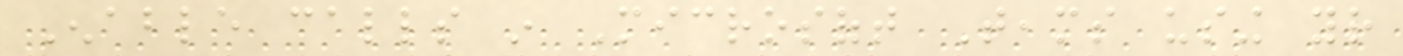Enable calls in Microsoft Teams using your
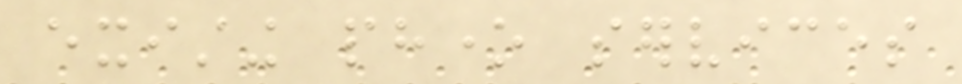existing phone services
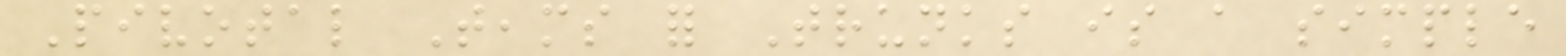Pivotal Teams for Trunks is a simple
